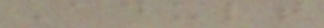Adult
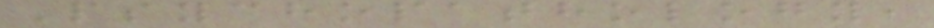Psychopathology,
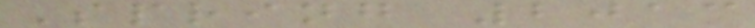Spring 2013
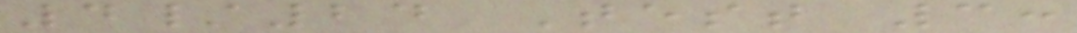4/24 Test 3:
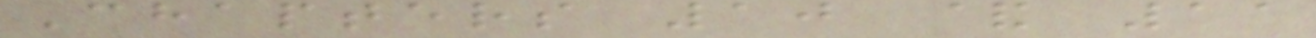Chapters 10 & 11
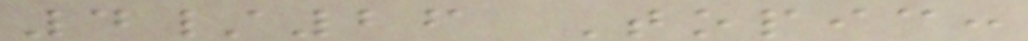4/26 Topic:
